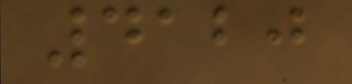4120
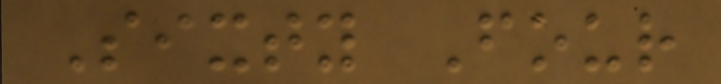Sixty Four
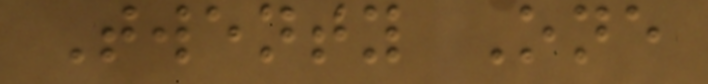Twenty One
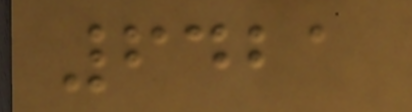6421
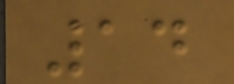14
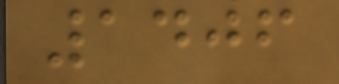1406
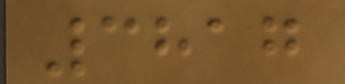3817
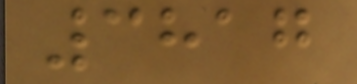3817
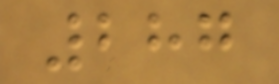287
